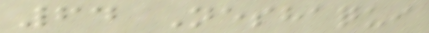64 Neshaqui
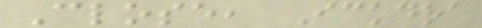Close, Ickdra
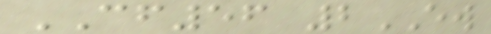CF56 2EW
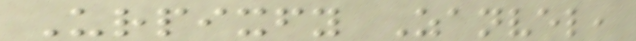Urpixfy Zanvel,
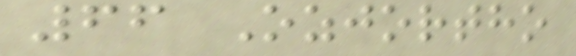66 Ozjortho
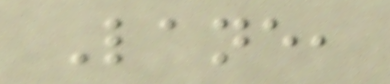Lane,
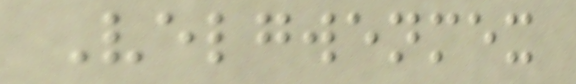Velgwenmex
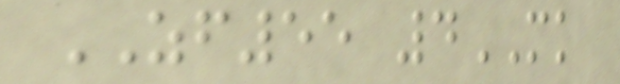ZF55 4MK
